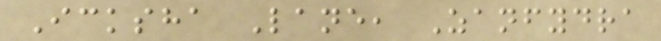Icksha Lane, Zanfydra
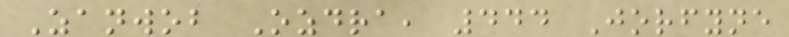Zanwob Ozdra, 444 Jorfyne
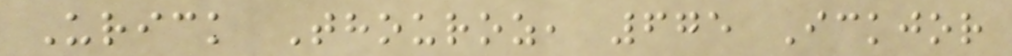Urick Thouroz, 675 Ickjor
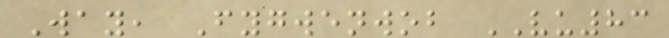Way, Fygwenwob VU83
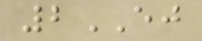2EJ
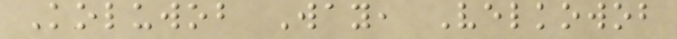Koluwob Way, Velkowob
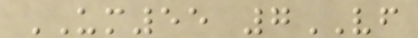UM55 7VF
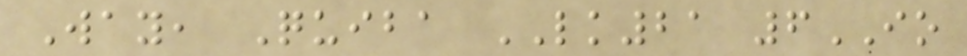Way, Quiba LK21 6IO
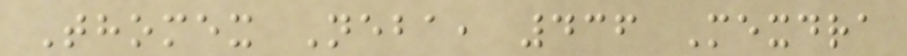Thomex Neba, 436 Mexdra
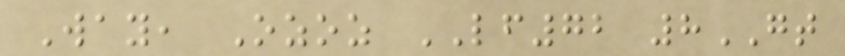Way, Ozoz LF72 8GT
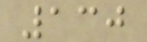130
